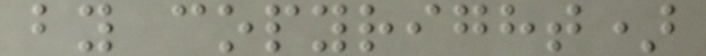by copyright)
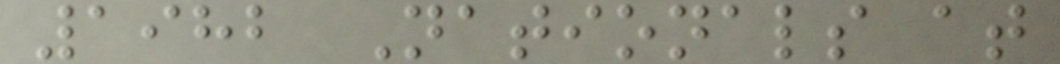1982 Nationals at
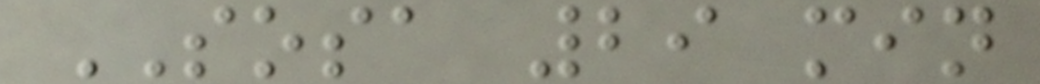SOSA 29 min
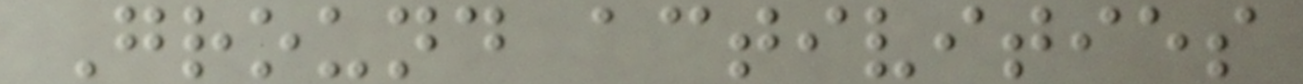Ground activities
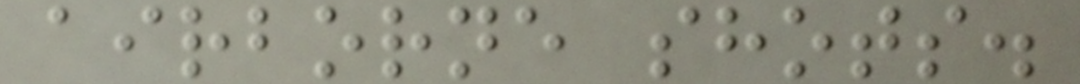airborne shots.
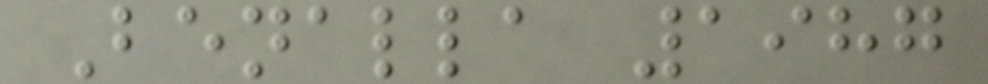Benalla 1987
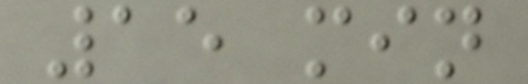15 min
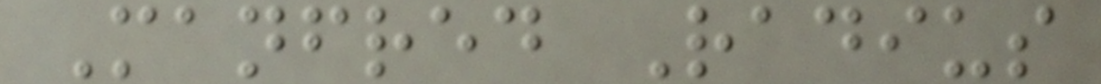Manfred Radius
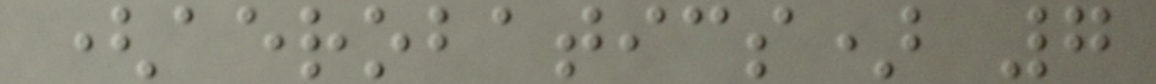(aerobatics) 7
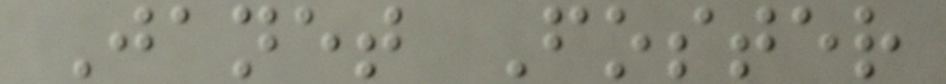Janet Foster
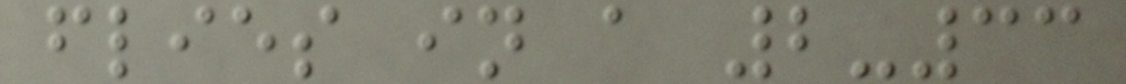flies in a 2-33
